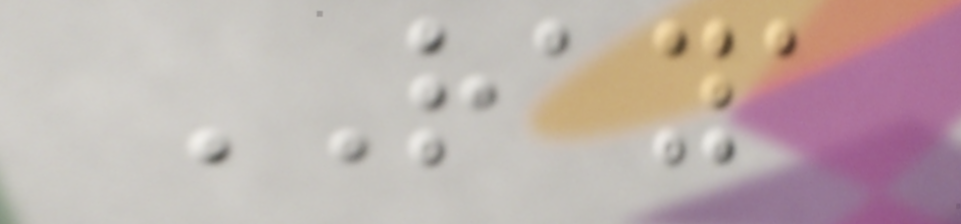RAYA
